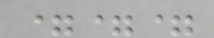===
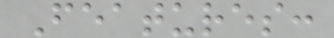Features:
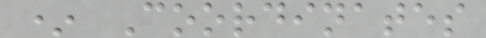* Coordinates
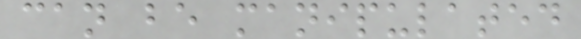can be manipulated
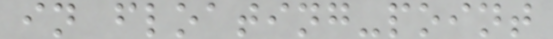in floating-point
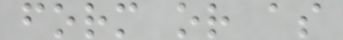form or as
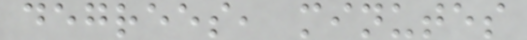degrees, minutes
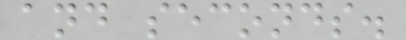and seconds.
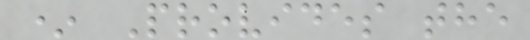* Provides the
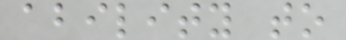ability to
